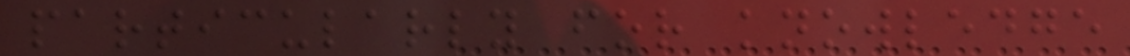particularly for knowledge
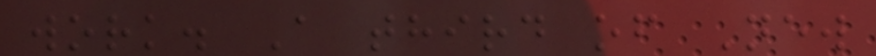work. A third of New
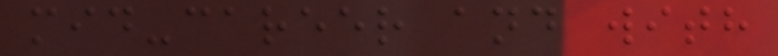mid-career and with
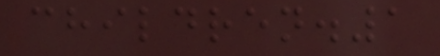children.1
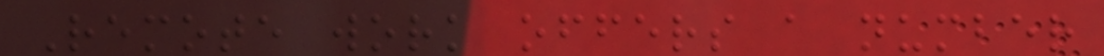Remote work offers a number
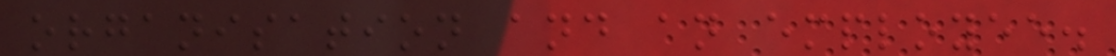organisation and an employee.
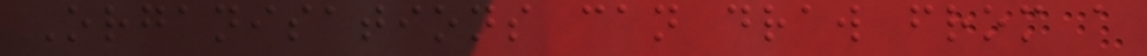Organisations can draw from a
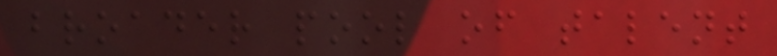broader pool of talent
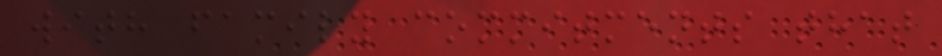with family commitments that
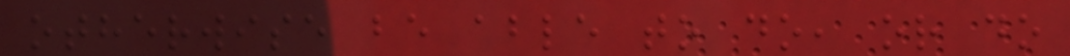otherwise be able to do, or do
